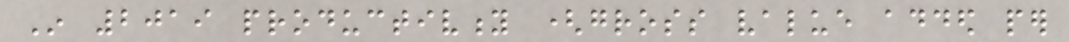In 2019 productivity (gross value added per
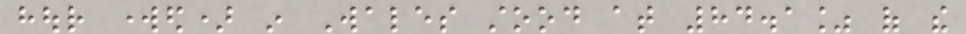hour worked) in Wales stood at 84.1% of the
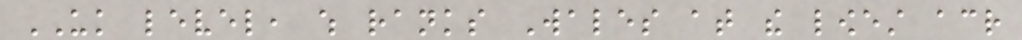UK level, which ranks Wales at the lowest across
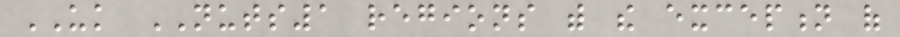UK NUTS1 regions with the exception of
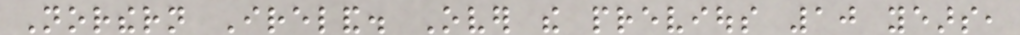Northern Ireland. Over the previous 10 years,
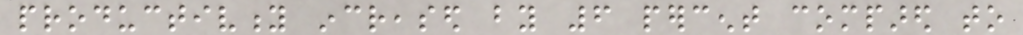productivity increased by 6 percent compared to
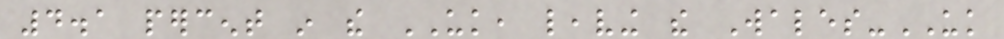4.1 percent in the UK, leaving the Wales-UK
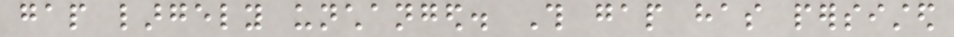gap largely unchanged. This gap has persisted
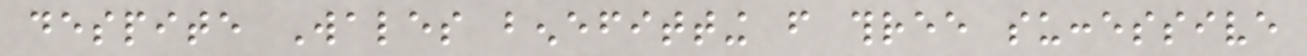despite Wales benefitting from three successive
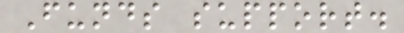Funds support.
